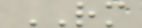RM
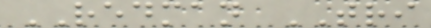REDMAN TRI
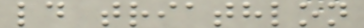ld triathlon
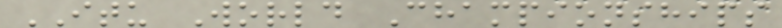ITU World Championships
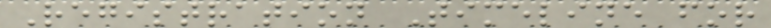Registration Timeline for
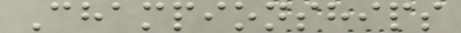Championships
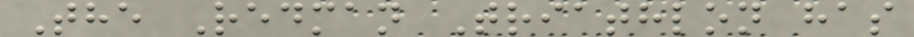The Redman Triathlon has
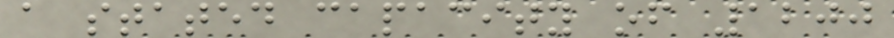a stated capacity of 1200
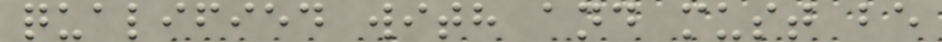qualified with and must be
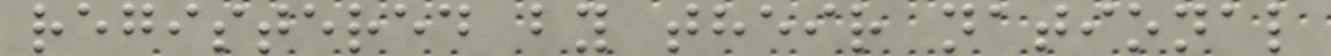registered by their national
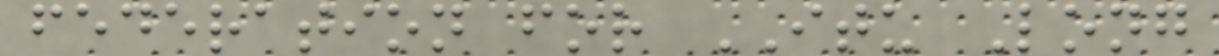federation for ITU Long
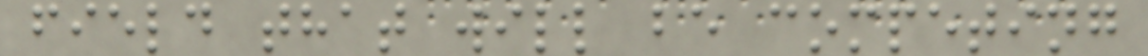field that will be competing
